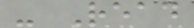- Read
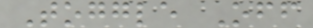Toggle Off
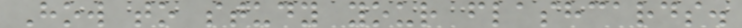How to study your flashcards.
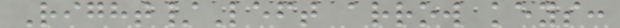Right/Left arrow keys:
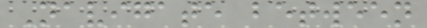Navigate between
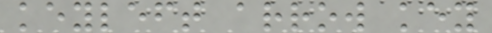keyleft arrow key
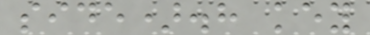side).h key
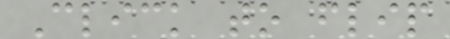Click to flip
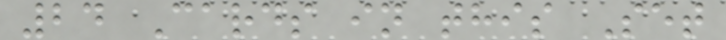24 Cards in this Set
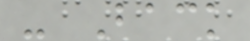- Back
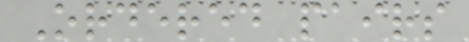Ordered pairs
